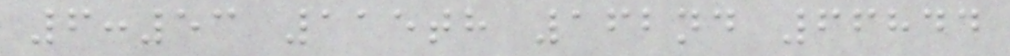6:53 115th 162nd 66844
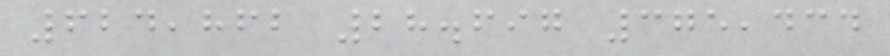624,862 28.697 375,434
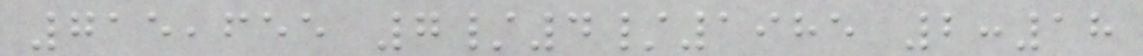715,655 7/4/1985 2:18
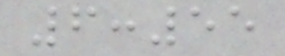6:55
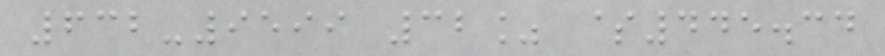632-9599 32% $445.34
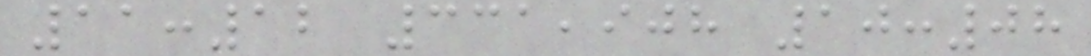11:12 331,908 10:08
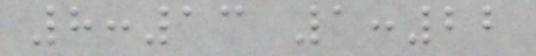8:13 1:22
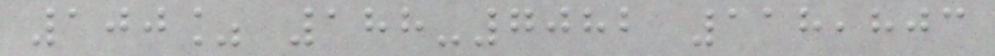100% 188-7082 118,803
